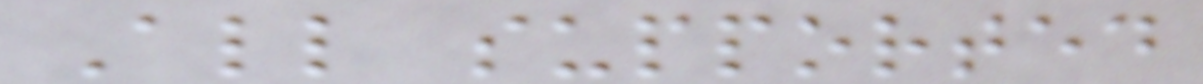All supported
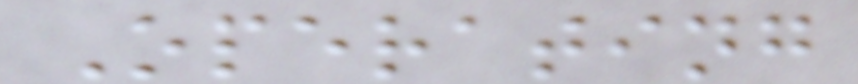Operating
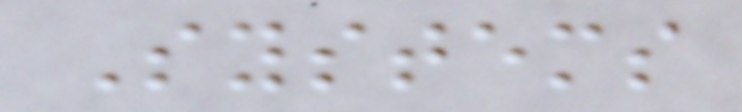Systems
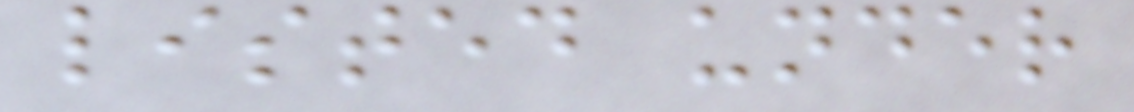listed under
